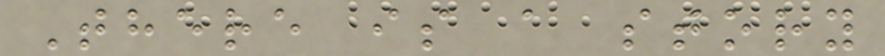There is a story
